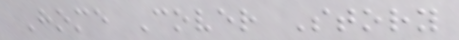Home Cover Story
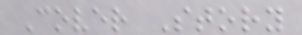Cover Story
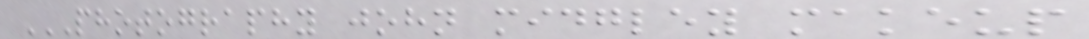PHOTOGRAPHY JOHN MIDGLEY MAKEUP
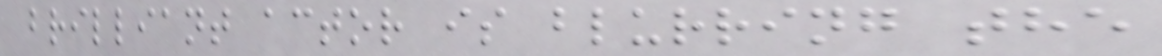brilliant actor is blurring the
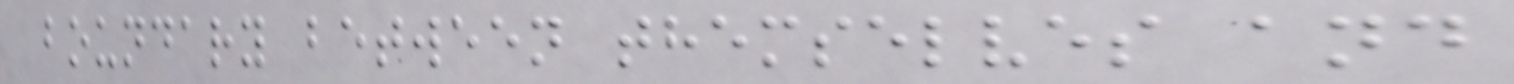boundary between themselves and
